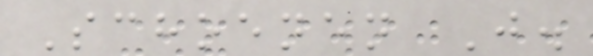Schoenen J.
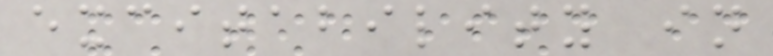excitability in
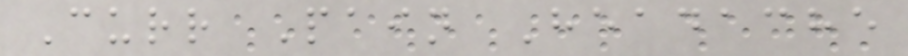Curr Pain Headache
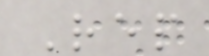Rep
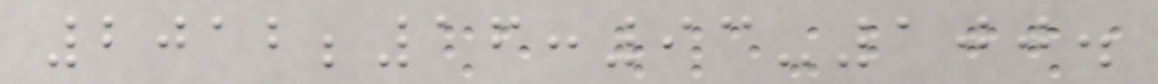2012;16:93-100.
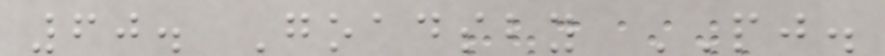60. Goadsby PJ.
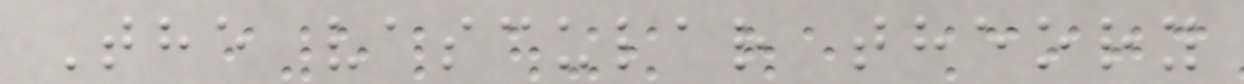The vascular theory
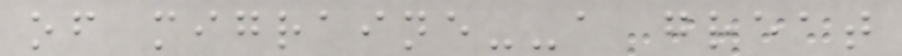of migraine--a great
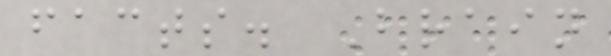facts. Brain
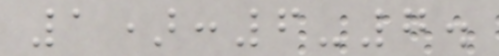1):6-7.
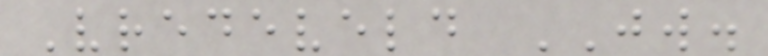Vredeveld JW.
